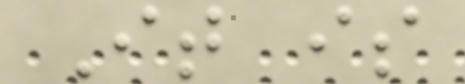It is
